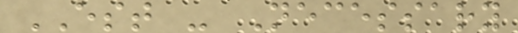EST - Necessary
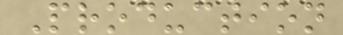Production
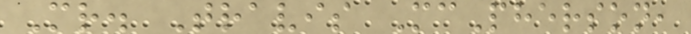Mr. Travis McPherson,
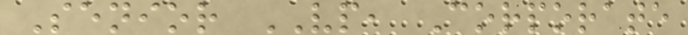Senior VP, Corporate
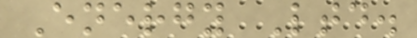Energy Ltd.
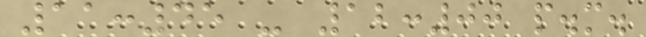11:45 - 12:00 p.m.
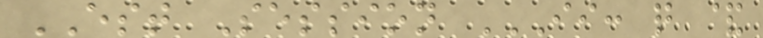EST Session II: Q &
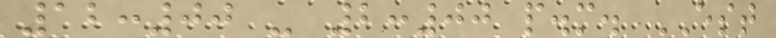12:00 - 2:00 p.m. EST
